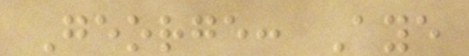George: Aye
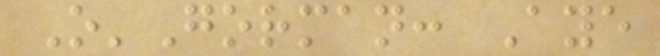O'Gorman: Aye
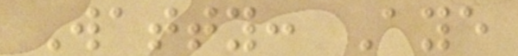Watty: Aye
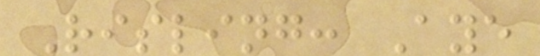Risling: Aye
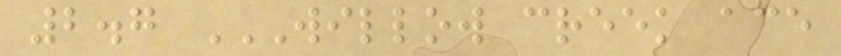2.7 WILLOW CREEK ACE
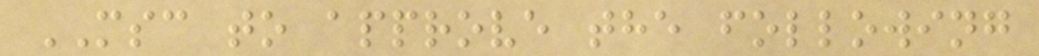MSC to approve the following
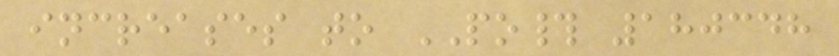increases to PO# 180348
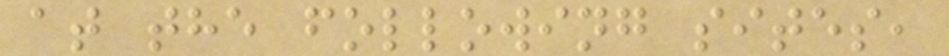at the following sites,
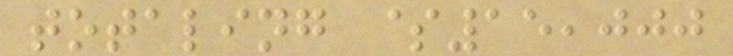totaling $15,000
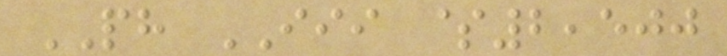PH III $2,500
